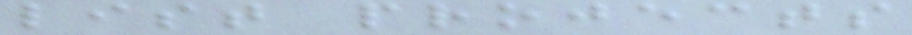list projects
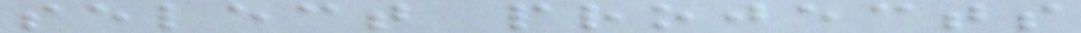select projects
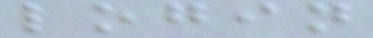login
